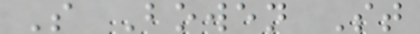S Bowen St
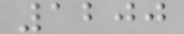1200
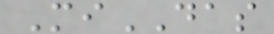MiDAS
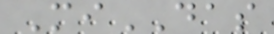MiDAS
